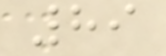89
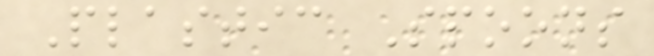Plastic Spoons
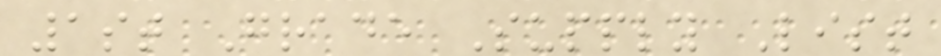1st Grade Supply List
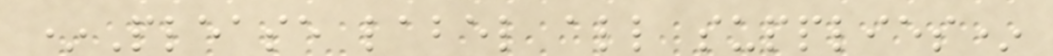*Please label all supplies*
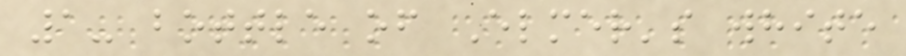1- bottle of Elmer's white
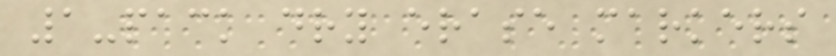1-pack dry erase markers
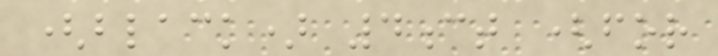(black) 4ct (for
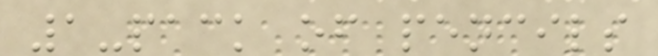1-pack of pencils
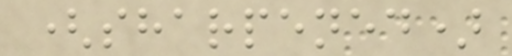(sharpened)
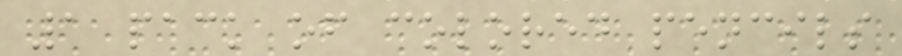1 pack of colored pencils
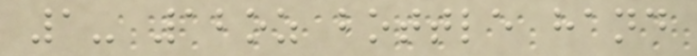1- 12oz bottle hand
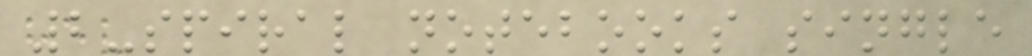2-spiral notebooks single
